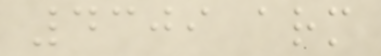4309 arm
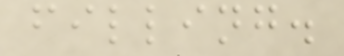filling.
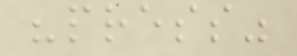"press"
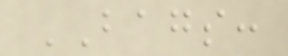BAGS:
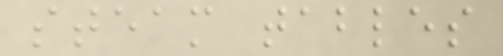steam tables
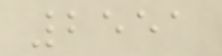2551
